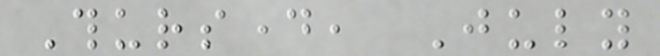Thursday, July
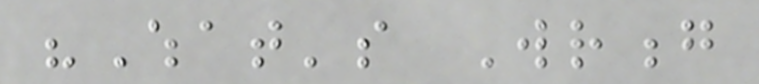"What's Wrong
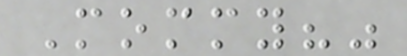Mommy?"
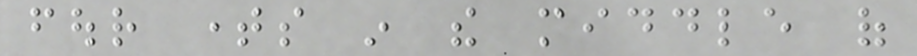four times in the middle of
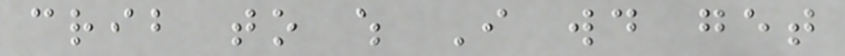crib to which I would get
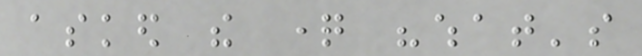asked the question "what's
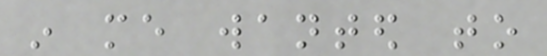in me wanted to
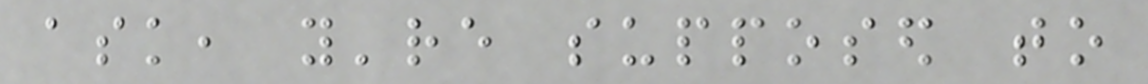ask, you're supposed to
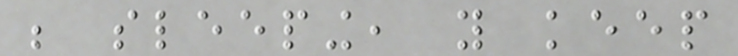be sleeping, you keep
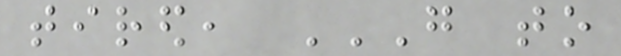tired, GO TO
